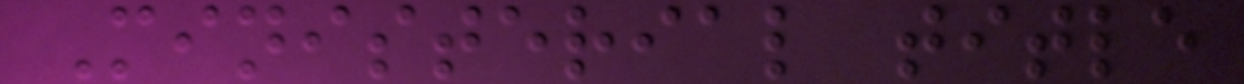Ministerial title
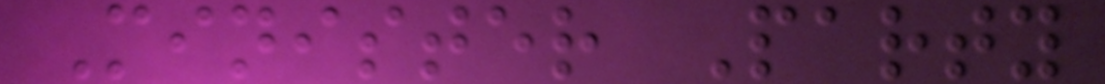Minister Party
